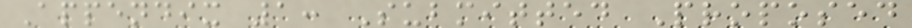Appendix 1: Submitted Proposed
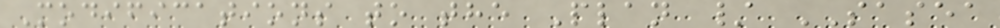Modifications to the Plan / SASEA
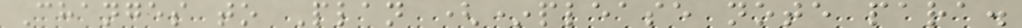Changes to Plan (*please note para.
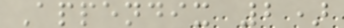Appendix 2)
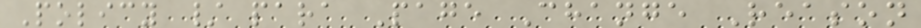Policy / para Page Change Reason
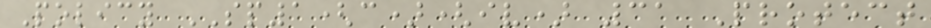Policy SP1(c)(iv) 31 Protect
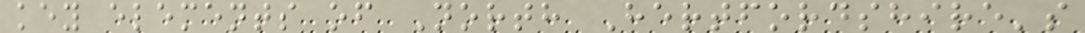key elements of North Hertfordshire's
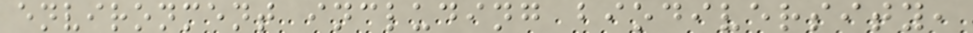environment including biodiversity,
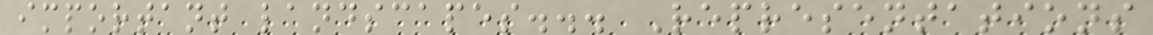important landscapes... Representations
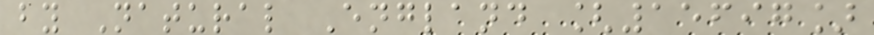by Natural England [15697]
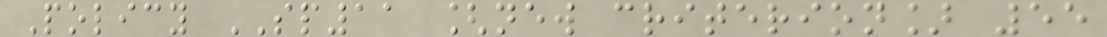Policy SP11 [new criterion] 55
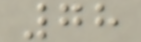78
